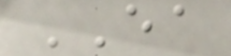EA
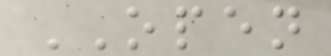OPEN
